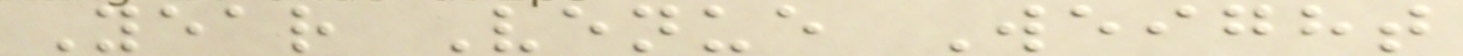Year Venue Weight
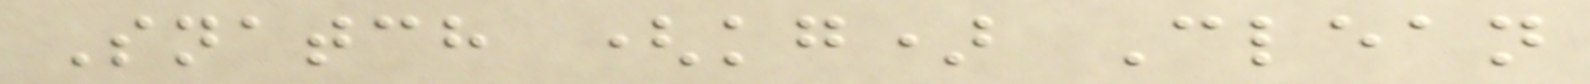Snatch (kg) Clean
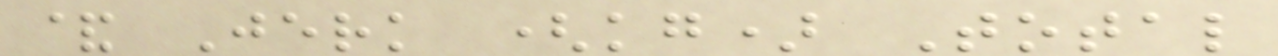& Jerk (kg) Total
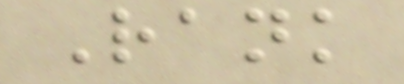Rank
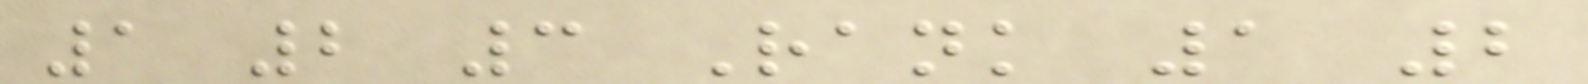1 2 3 Rank 1 2
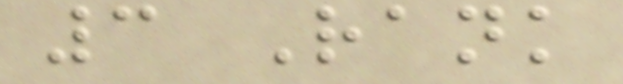3 Rank
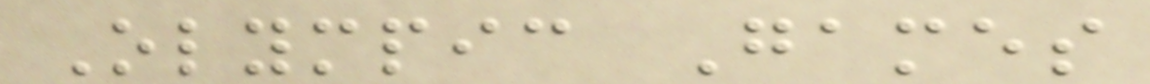Olympic Games
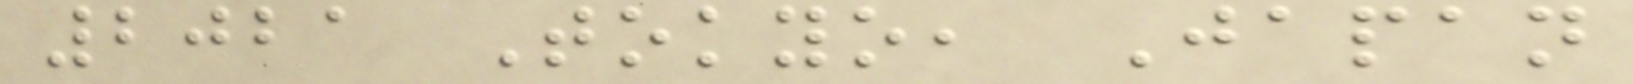2021 Tokyo, Japan
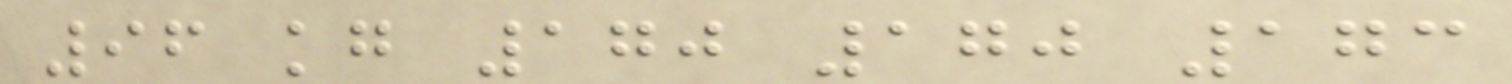96 kg 170 170 173
